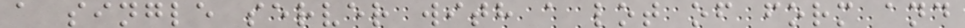a single server with a lot of form and
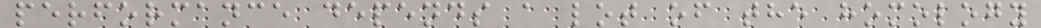performance depends a lot of the homology
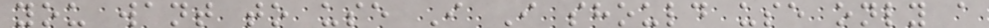you want to use I I should use only a
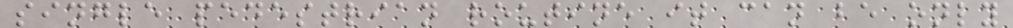single pedestrian routine it can be only
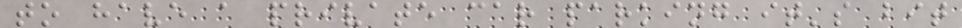to have a private car parking it's bit
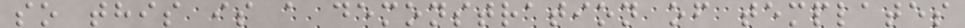so this is a demonstration of templates
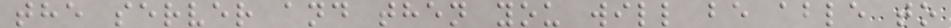the server and then you will be able to
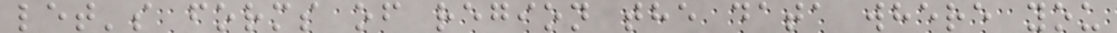let's forms of region the data where you
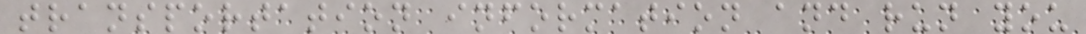transportation information and run you
